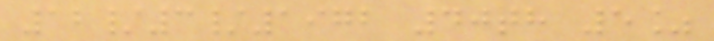12/3/1972 40th 5%
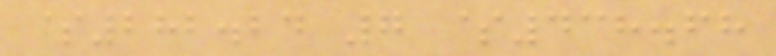$282.24 7 $438.68
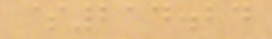$214.24
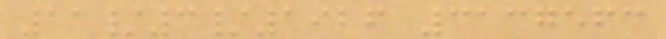11/3/1926 3137563
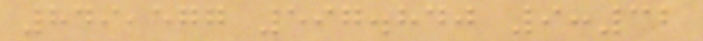849,577 597.840 9:32
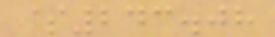$243.08
